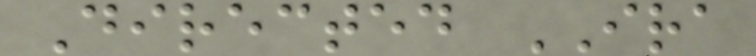Directed IRA
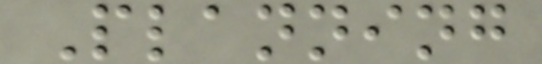Planning
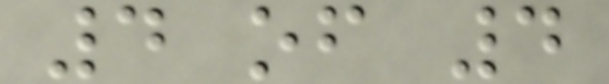4 of 4
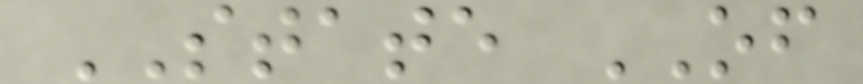STATE OF
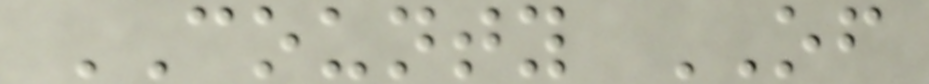COUNTY OF
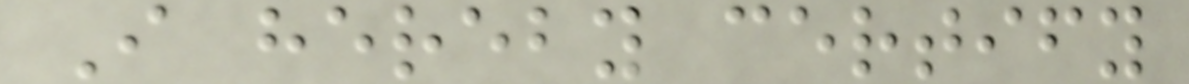I hereby certify
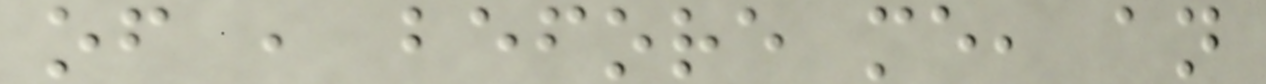of , before me, an
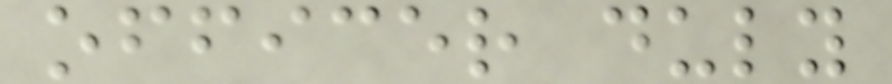officer duly
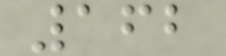162
